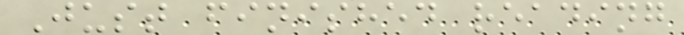Just finished reading
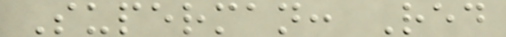Superman: Red
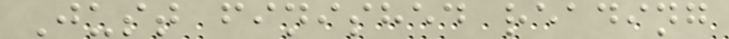Just finished reading
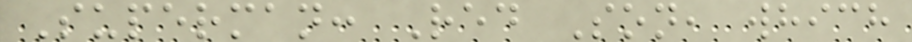Superman: Red Son, which
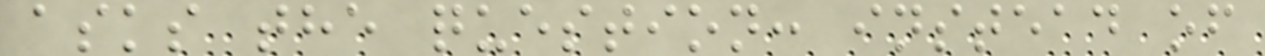asks the question: instead of
